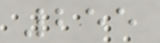255
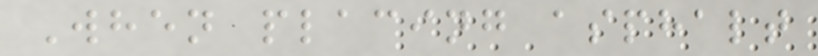When placing asphalt
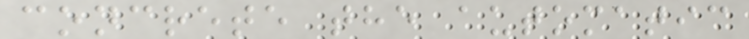concrete the automatic
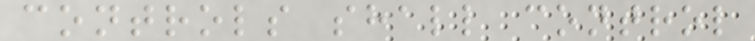controls shall control
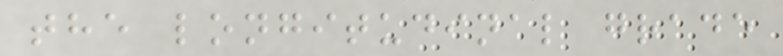the longitudinal grade
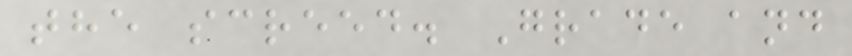the screed. Grade and
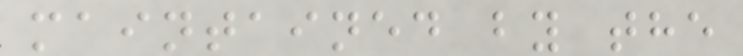maintained by the
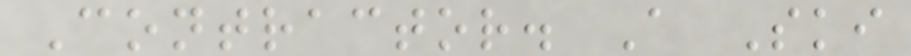Contractor. A Ski
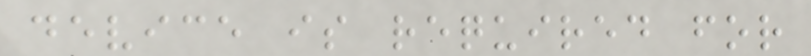device is required for
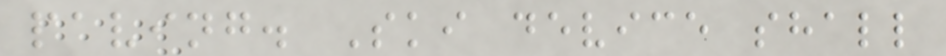paving. Ski device shall
